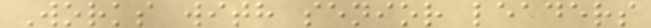Works with senior leaders
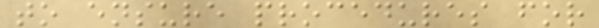to ensure procedures for
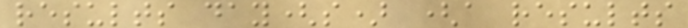results day(s) (a results
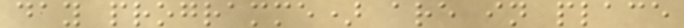day programme) are in place
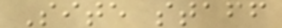Site staff
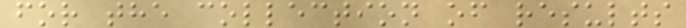for the collection of results
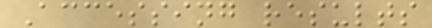Accessing results
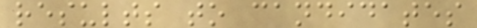results to candidates
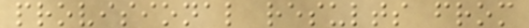provisional results from
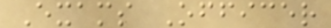Exams Officer
